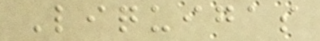Liquigas
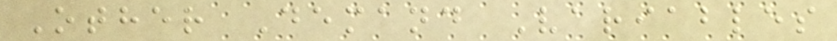Other Demand Variables
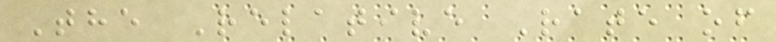The Relative Rate of
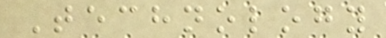Technology
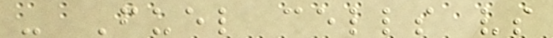- Fuel cells vs
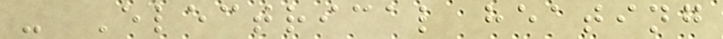- Electrical heating
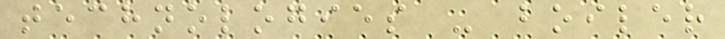technologies - boiler
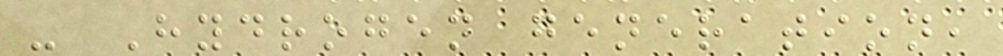- Hydrogen generation,
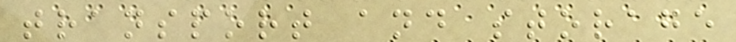transport and storage
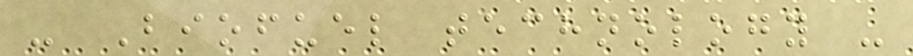- Biofuel technology -
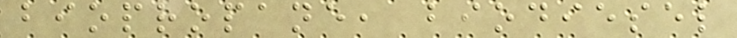biopropane, biodiesel
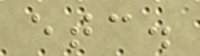etc.
